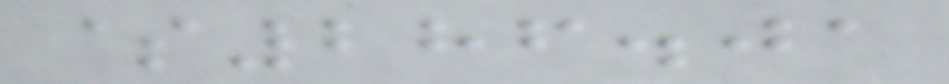$286.01
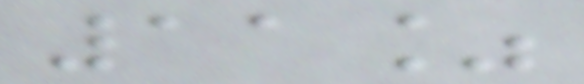11%
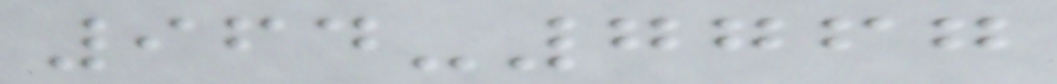964-7767
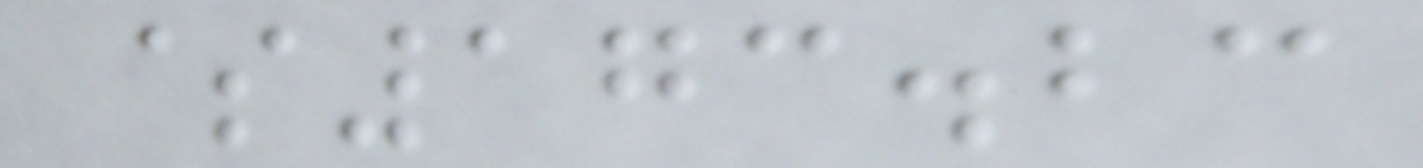$173.23
